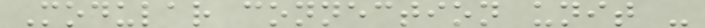Modular connection unit -
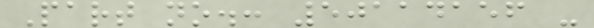Part no.: 50114156 -
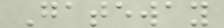Gateway
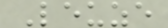Leuze
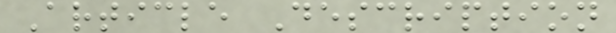Article Description
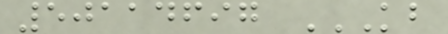50114697 KB
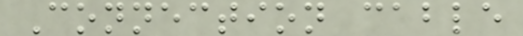Connection cable
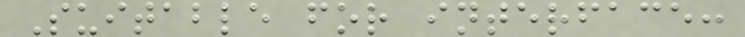Suitable for interface:
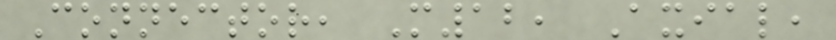Connector, M12, Axial,
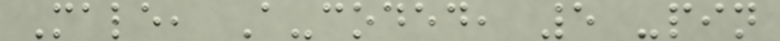Male, A-coded, 5 -pin
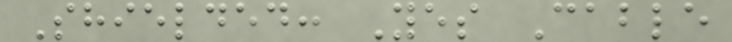Shielded: Yes Cable
